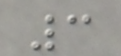3
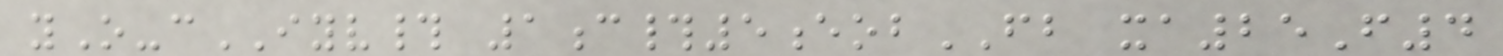yO-cIYV# 1c#5eobFB xa25F4
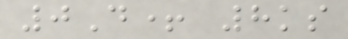0D+ 8ks
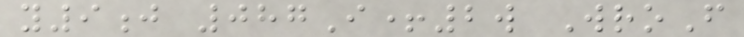y9j 087I+2w WroF
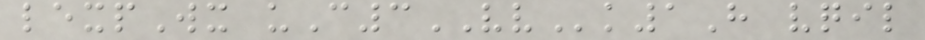lexpWx uC3VVk1H vqil
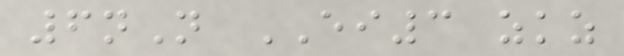6nN EI3 zkz
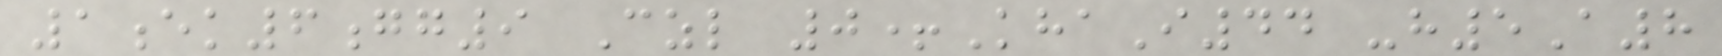1ek6gg9 Czl 0+KhaI44 -h5A8
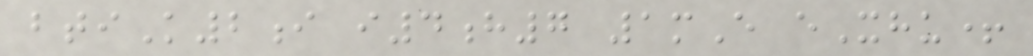btiK2i i4h7 1mE eXhu+
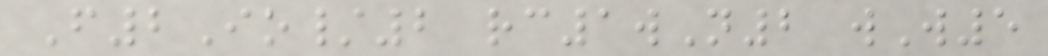F2Io/2 rc1wN2 wW5
